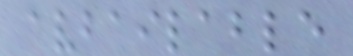avbailable
